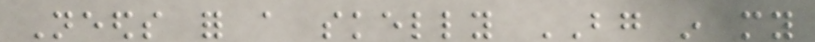Needs for a skelly BG in my
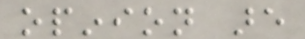opinion are
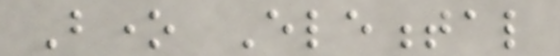Bone Elemental
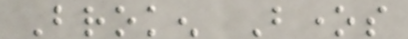Broken Bones
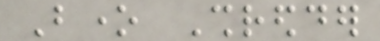Bone Shredder
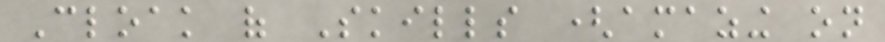Cloak of Skills (amazing on
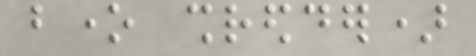bone shredder)
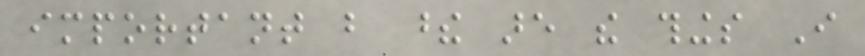important but these are the things I
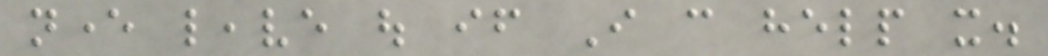never leave out if I can help it.
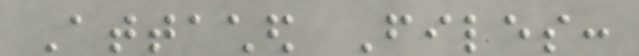Attached Files:
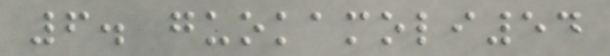6. guokamoli54
